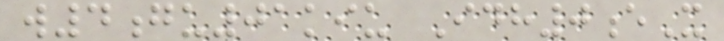w4gu01kiu Idh0eX
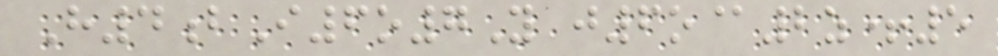H4bI6o7Y j6o@2z+5
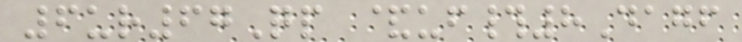6ur67Qp &uf#8Dagf
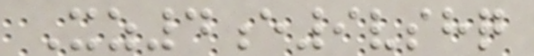Xz4e9vshq
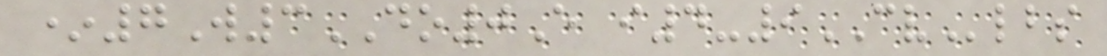*7W3DO0E i4-9CVlbs
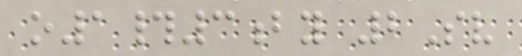o1#3by 2Sv
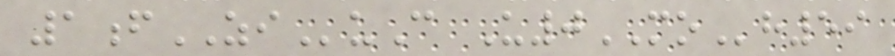1fZIuC U0MOh59
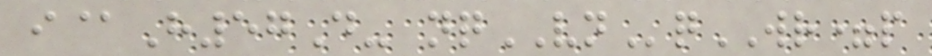i@H57D- nqVNqWR=p
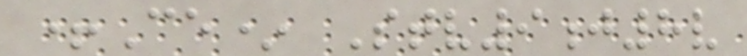+Ce* Stv9j8v
